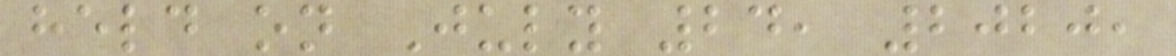held on July 24, 2020,
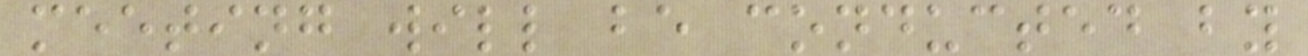meeting will be conducted by
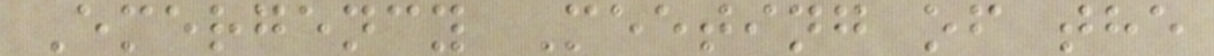Emergency Meeting of the
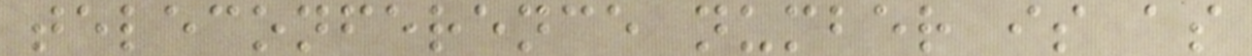teleconference number is as
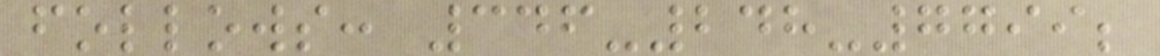follows: 346-248-7799;
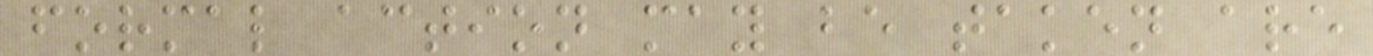formal action may be taken are
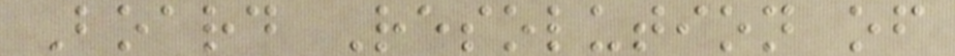Board Resolution of
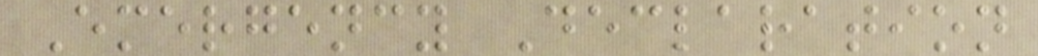Emergency Declaration
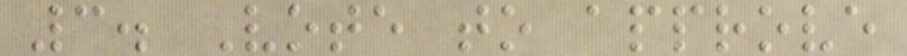3. Vote to approve
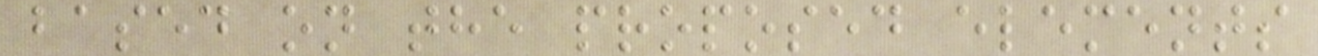based on the proposed elements
